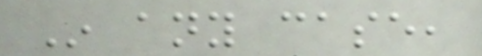In any case,
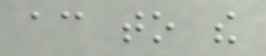according to the
